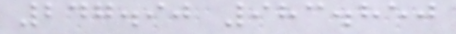247.90 983.850
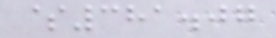$381.07
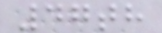47th
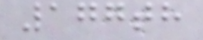177th
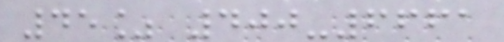45% 400-6661
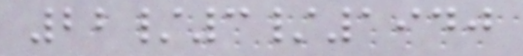22/3/1940
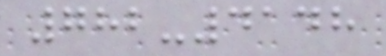782-4148
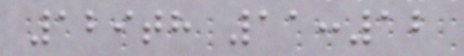129th 11:12
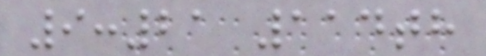9:21 114th
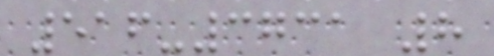516-3731 8
